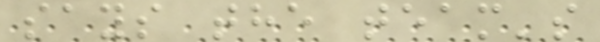says the team's
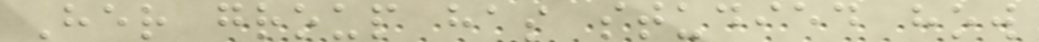Her group has studied how
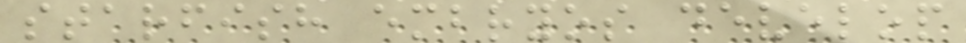starfish embryos develop
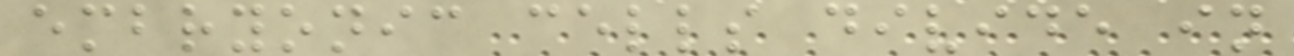embryonic cells divide in
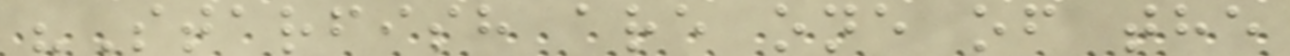"Starfish are one of the
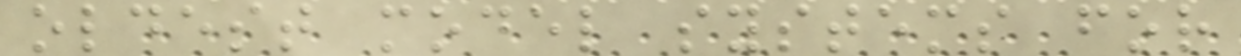oldest model systems for
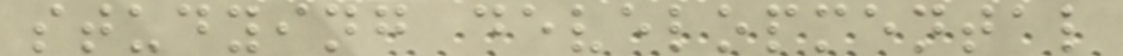studying developmental
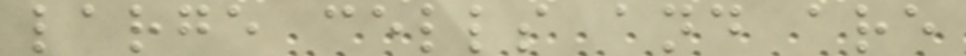large cells and are
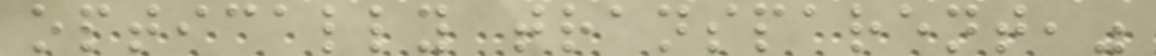optically transparent,"
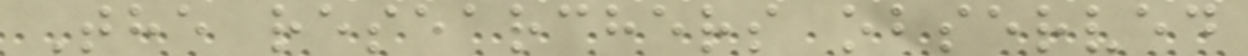The researchers observed
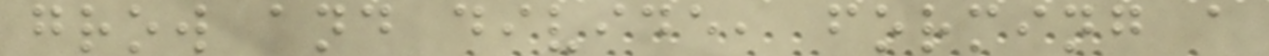grow and divide, forming a
